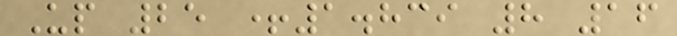Up 25 +1.839 8 16
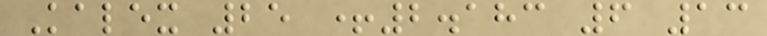Kalex 25 +2.183 6 13
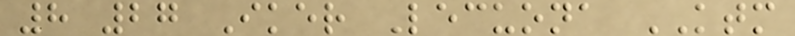8 27 Iker Lecuona KTM
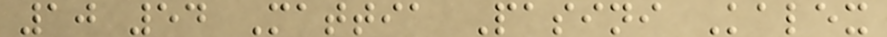10 54 Mattia Pasini Kalex
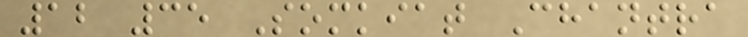12 35 Somkiat Chantra
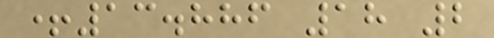+13.886 18 2
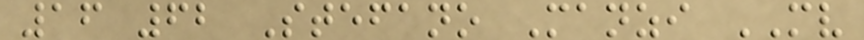16 62 Stefano Manzi MV
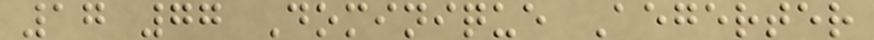17 77 Dominique Aegerter
